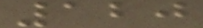120
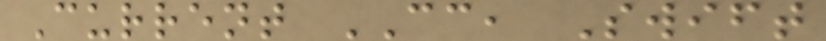Current CC, Swift
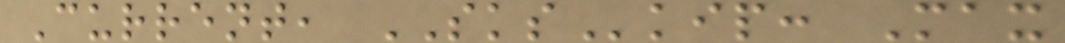Current, SKSkip: Max
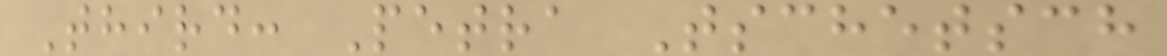Third: Petra Tschetsch
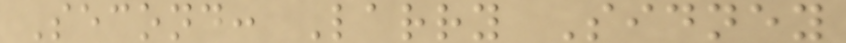Second: Larry Sidney
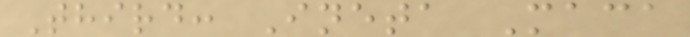Third: Ineta Maca
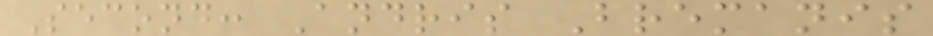Second: Andris Bremanis
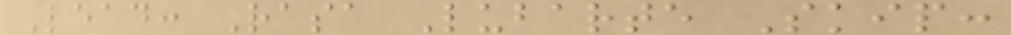Lead: Rasa Lubarte Skip:
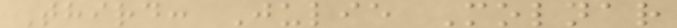Third: Julie Molnar
